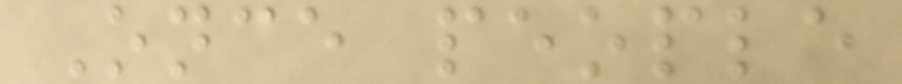Once people
